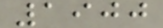1900
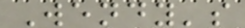Wendy's
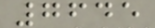7645
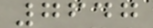7647
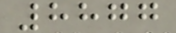8877
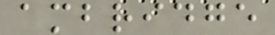ambridge
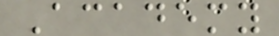Academy
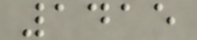1415
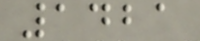1421
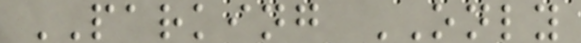PARKING ONLY
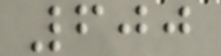600
